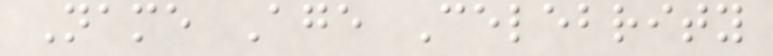Name Age Celebrity
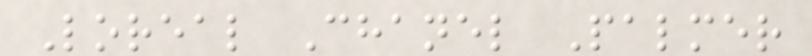Loreal Chanel Palmer
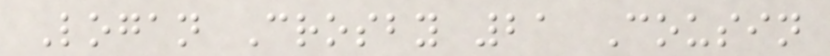Logan Crosby 21 Cousin
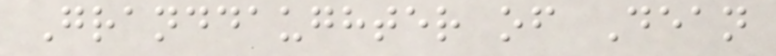Granddaughter of Dean
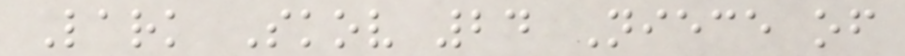Lark Skov 24 Niece of
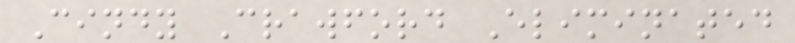Cindy Crawford Eliminated
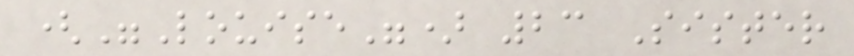("Louise") 23 Sister
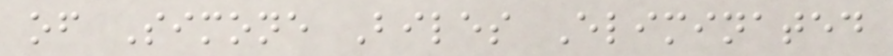of Simone Biles Eliminated
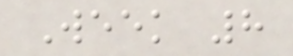Week 8
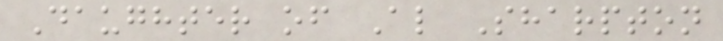Daughter of Al Sharpton
